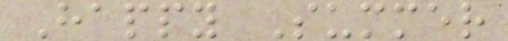Happy Summer
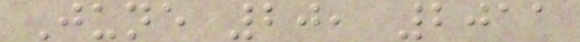June 20, 2011
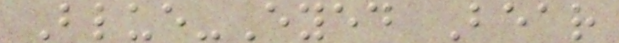Blue-Eyed Bear
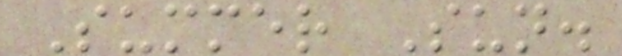Summer Sun.
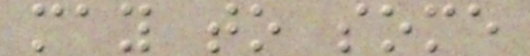may to some
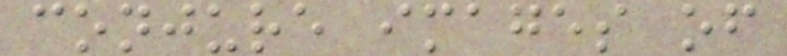conjure images of
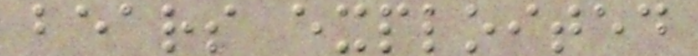bears exploited
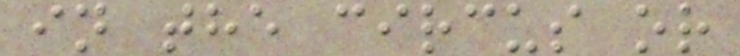in the circus or
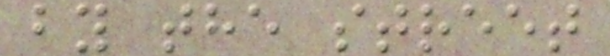by the street
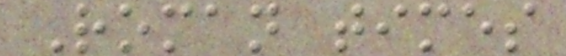Roman times
